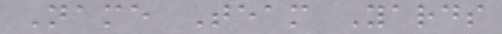Name Team Yards
